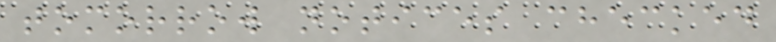tomorrow notices checked
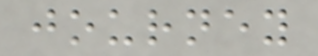journey
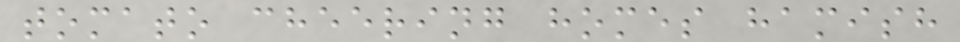tomato cheering homes hamish
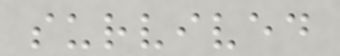survived
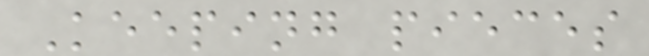Keeping pieces
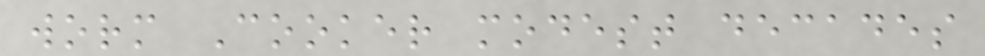worm Cooker modest decades
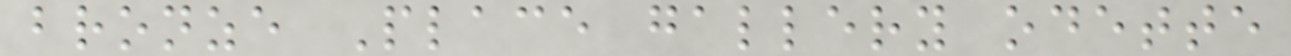bronze Place gallery odette
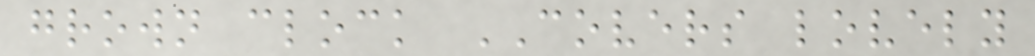grown clock COVERS lovely
